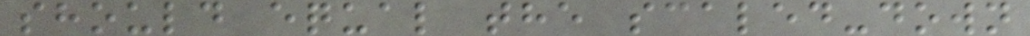should equal the scaled-down
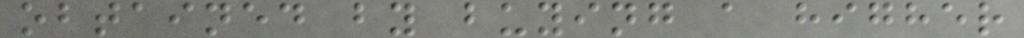obtained by buying a higher
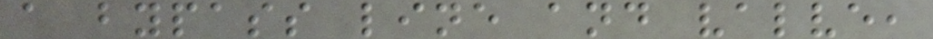a bypass line and valve,
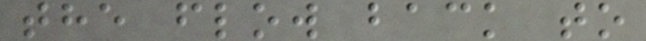the flow back to
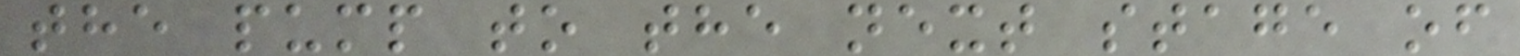the pump to the next stage of
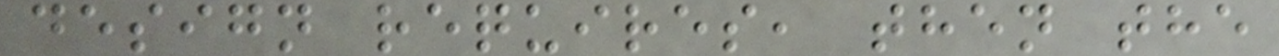design requires, then the
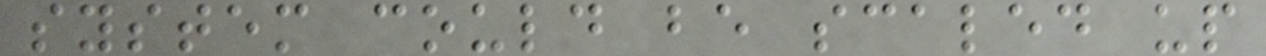system could be scaled up
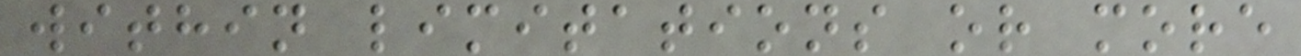within limitations or more
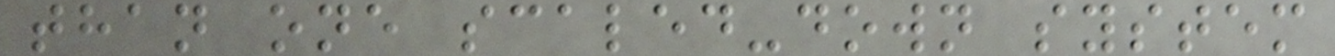than one scaled-down system
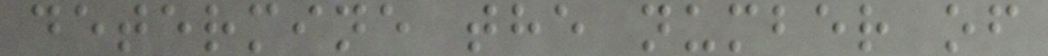determine the number of
